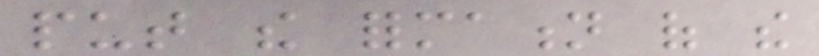put the formation of the
